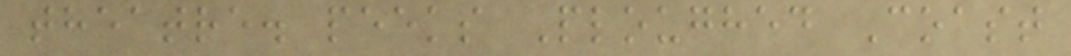theatre. peeks Ploughed Coast
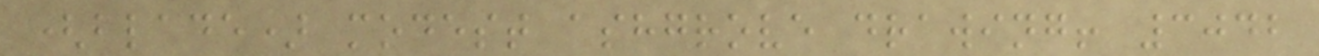(blade) modest ashgrove drawing! 3042
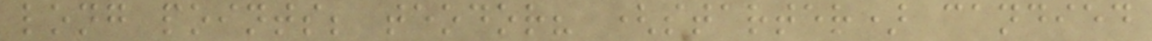long points; teodor? (starter) candied
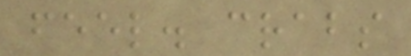feel. crabs
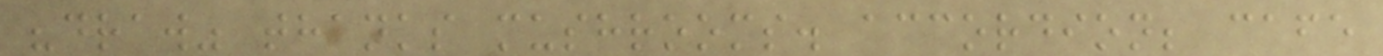"draw" thanks mushrooms. accordion; cafe
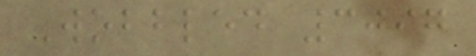Wobbled 3097
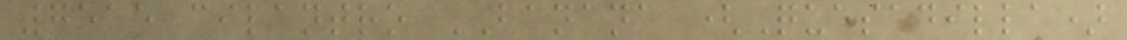7515 cilantro BANANA (Quesadilla)
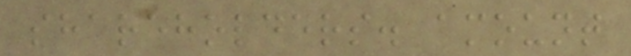shareholders. amount
